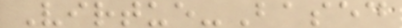Virtue-Based
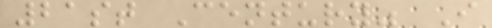21st Century" I
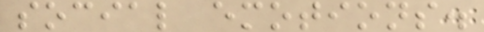social emotions.
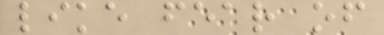like fear of
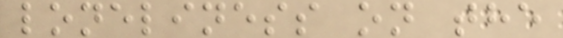loneliness on the
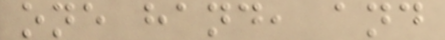one hand, and
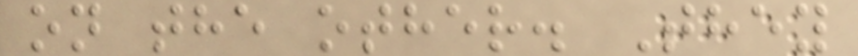on the other. They
